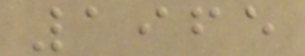1965
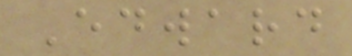Edward
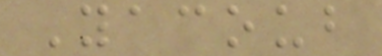Yacoub
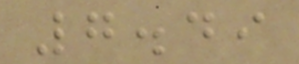7.49
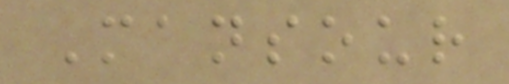Mansour
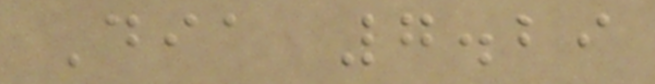Dia 7.29
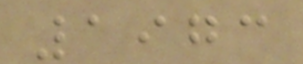1973
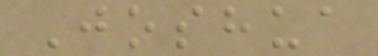Joshua
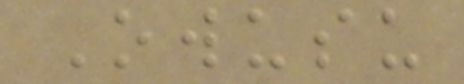Owusu
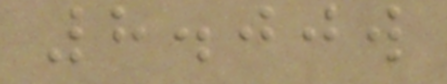8.00w
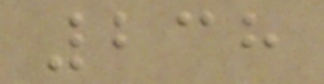238
